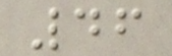46
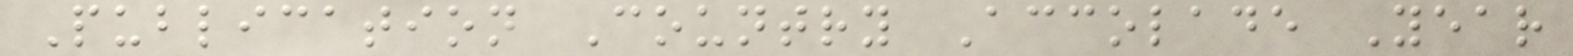Publication Country Accolade Year
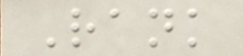Rank
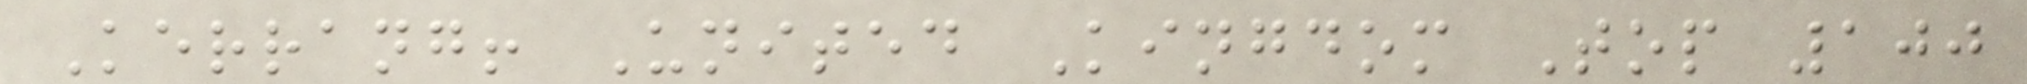Kerrang! United Kingdom Top 100
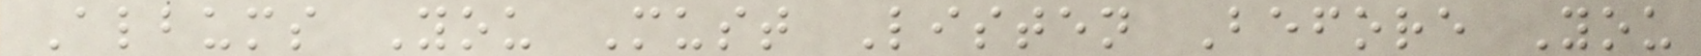Albums You Must Listen Before You
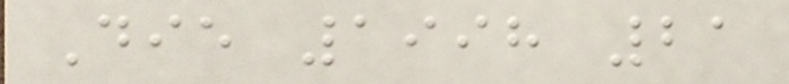Die 1998 21
